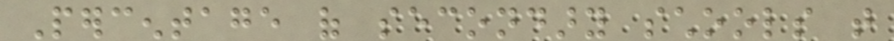Percentage of secondary schools that
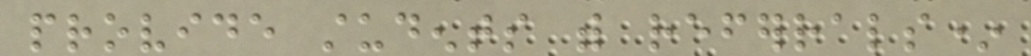provide students with referrals*
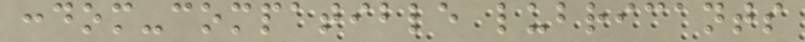condom-compatible lubricants
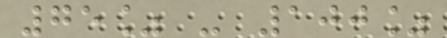75% - 100%
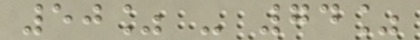50% - 74%
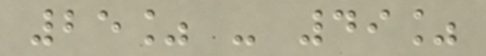25% - 49%
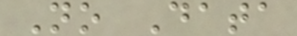No Data
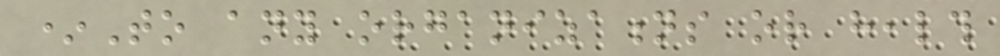*To any organizations or health
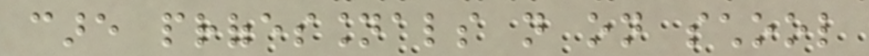care professionals not on school
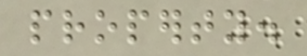property.
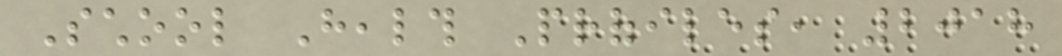School Health Profiles, 2018
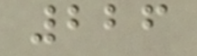226
